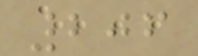206
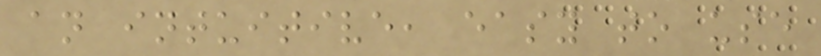an intuitive, easy to use
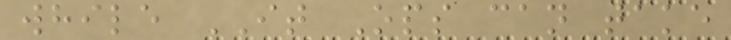while IT Ops can take
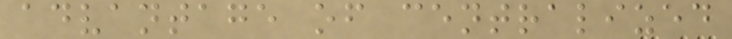advantage of centralized
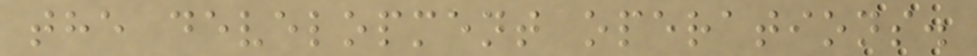the development operations.
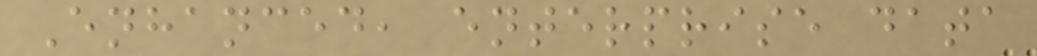Enhanced, enterprise data
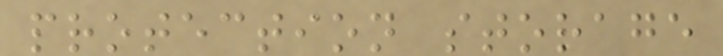protection storage
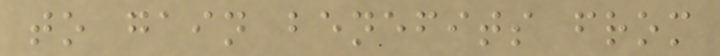to gain benefits from
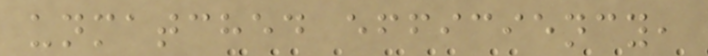unmatched efficiency,
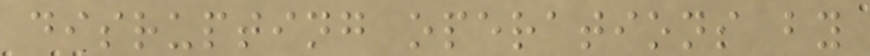disrupting operations by
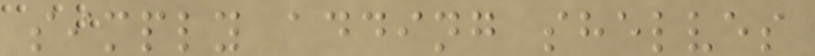simply adding shelves
